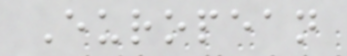European
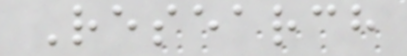Research
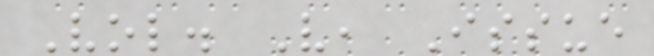Vol. V, Issue
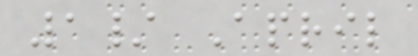1/ April
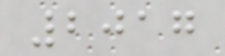2017
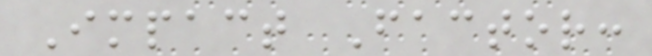Impact Factor:
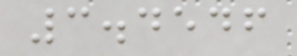3.4546
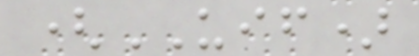(UIF)
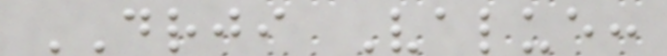DRJI Value:
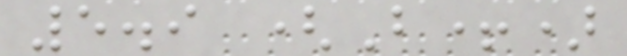5.9 (B+)
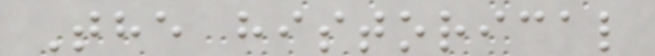The historical
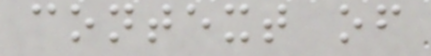context of
